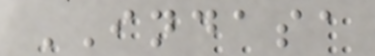INDASA
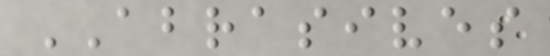ABRASIVES
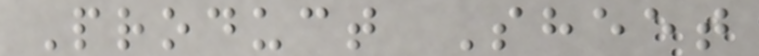Product Sheet
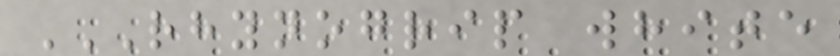RHYNOGRIP WHITE
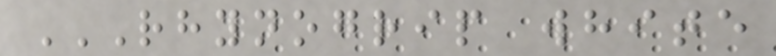RHYNOGRIP WHITE
